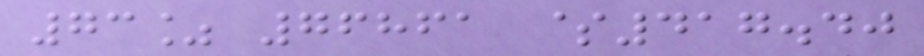73% 76861 $417.40
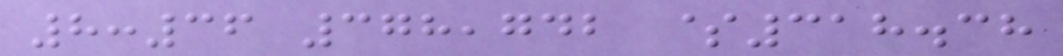8:36 378,742 $318.38
